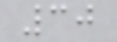30
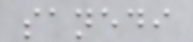sanedi
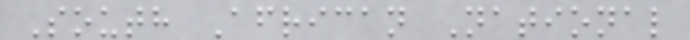South African National
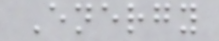Energy
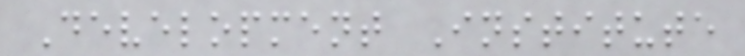Development Institute
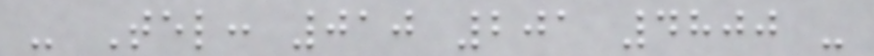- Tel: 010 201 4800 -
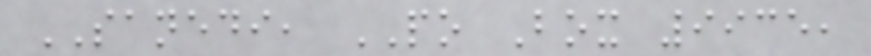SANEDI, PO Box 9935,
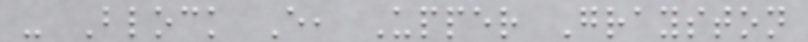- Block E, Upper Grayston
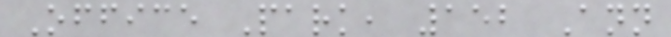Office Park, 152 Ann
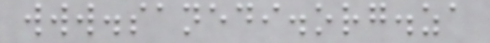www.sanedi.org.za
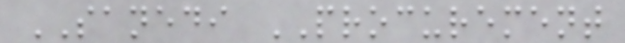SANEDI PROCUREMENT
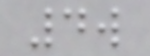4w
